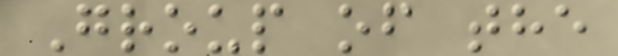Group of the
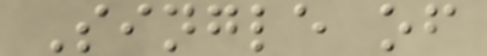Single of
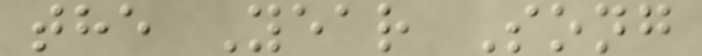the Year Song
